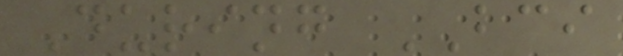During BCI
